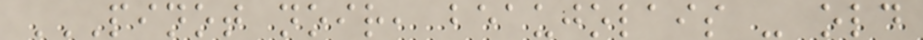PINOT NOIR, BEAUJOLAIS - OLD
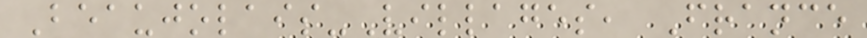Beaujolais-Villages, France
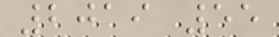2019 55
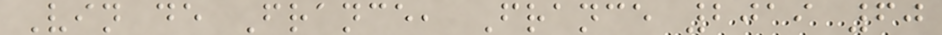Vin de France, France 2019 60
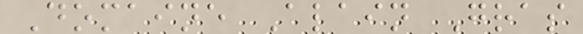Domaine Alain Gras
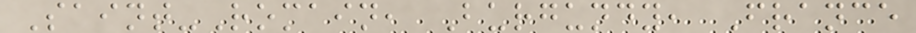Saint-Romain, Burgundy, France
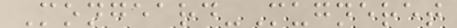Mongeard-Mugneret
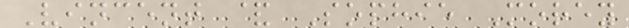Vincent & Sophie Morey
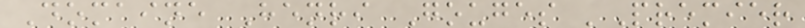Domaine Henri Gouges 'Premier
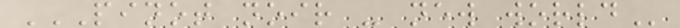PINOT NOIR - NEW WORLD
